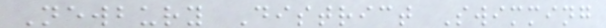Newbury District Swimming
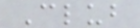Club
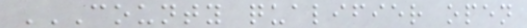COUNTY QUALIFIER OPEN
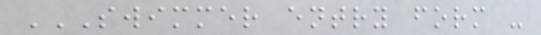SWIMMER ENTRY FORM -
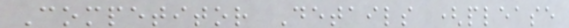Competitor Details (please
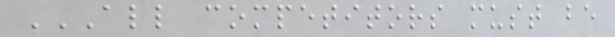ALL COMPETITORS MUST BE
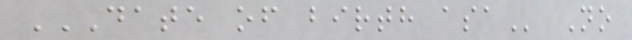DATE OF BIRTH ASA No
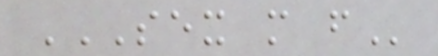SEX M F
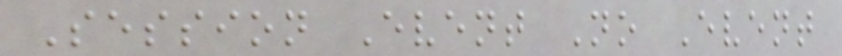Session Event No Event
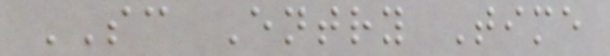SC Entry Time
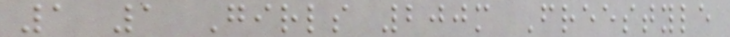1 1 Girls 200m Freestyle
